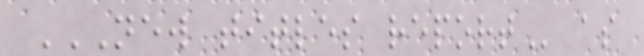NEW TITLES REPORT as
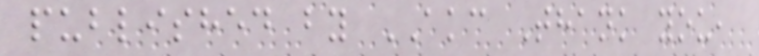published by AKC Thank you,
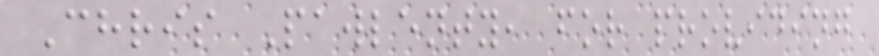Chris Pawlenty, for providing
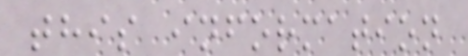this information
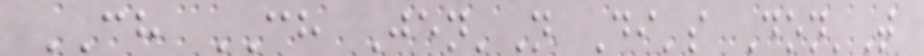CH CH Jen'N Di's Don'T
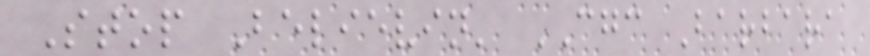Stop Believin' CGC Barbara
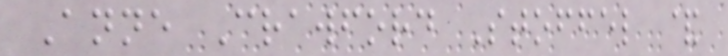Anne Crawford Stoffel &
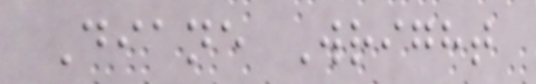Diane Wright
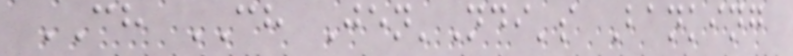CH CH Jen'Ndi's Banking
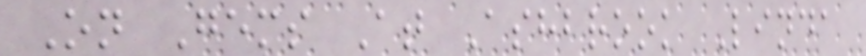On Gems At Ashbrook Linda
